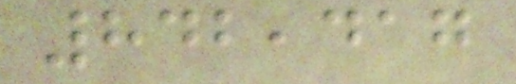842,417
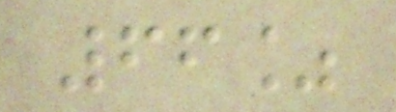66%
